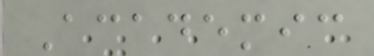Academic
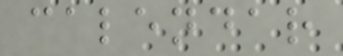calendar
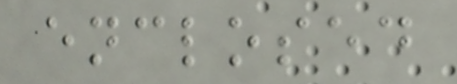enclosed
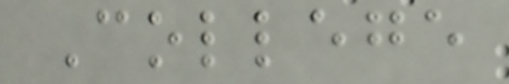College
